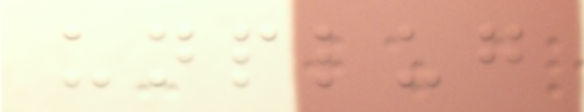unplug
